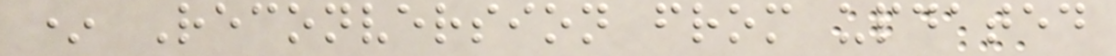* Reconversion from updated
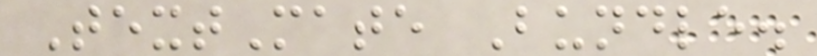TextMate Bundle.
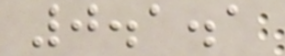0.1.1
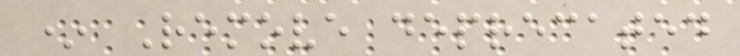* Remove deprecated
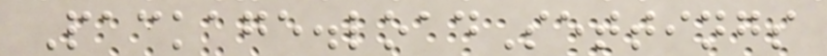Package.loadSettings
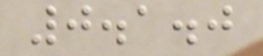0.1.0
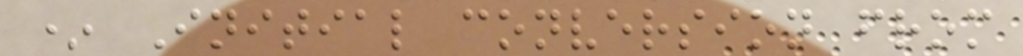* Initial conversion from
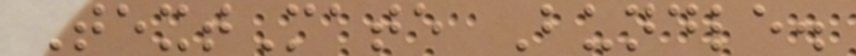TextMate Bundle.
